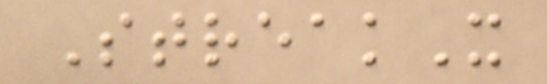StreakX
